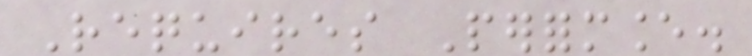Requires Performance.
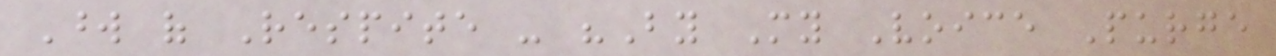Word of Respite - "By My Voice Purge
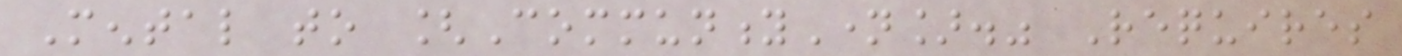Mental to [CommunityName]." Requires
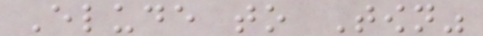Elude to Town"
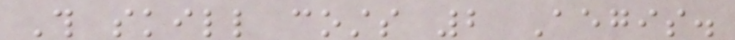This skill costs 2 Aegis.
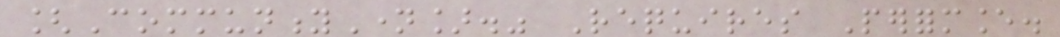[CommunityName]." Requires Performance.
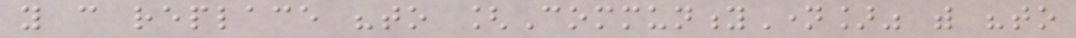you can replace "to [CommunityName]" with "to
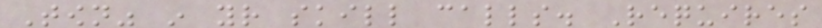Town" in your skill calls. Requires
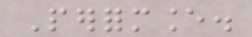Performance.
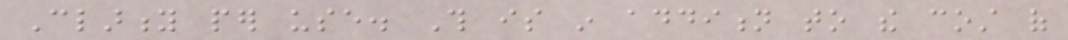Clarity per use. This is in addition to the cost of
